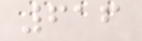616
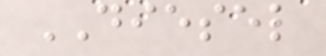DIESEL
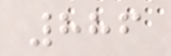886
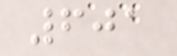601
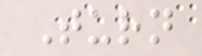Turn
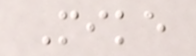Mike
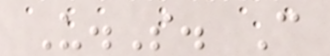U.S. C
